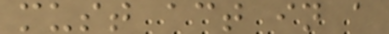must act in a
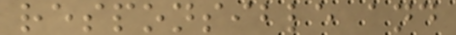responsible and
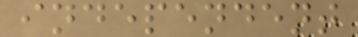independent
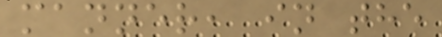manner, in the
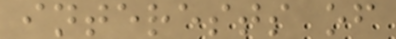interests of
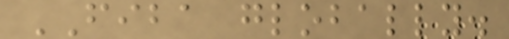FIBA globally.
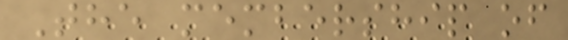The membership of
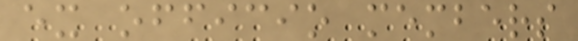ex officio members
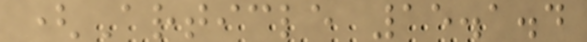(Article 15.1.4
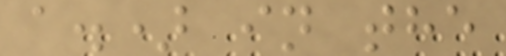a.) in the
